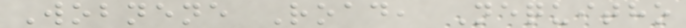Wobnene Road, Nequitho
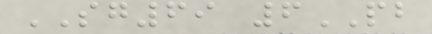SG69 6PB
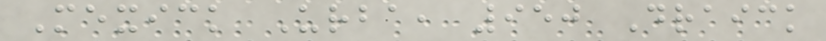Mexick Urba, 950 Draick
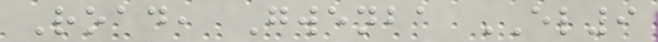Road, Gwenba EL9
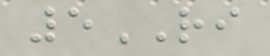5RI
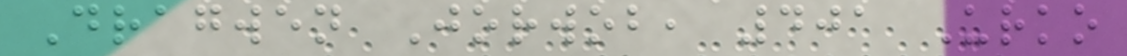Dragwen Jorwob, 401 Urko
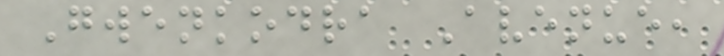Gwenkodra Avenue,
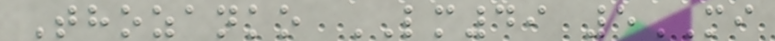Thozanko LM49 5MI
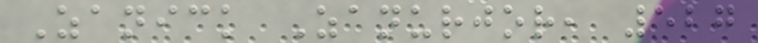Zanick Zanurjor, 527
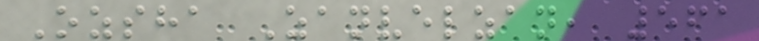Ozsha Zanvelzan, 561
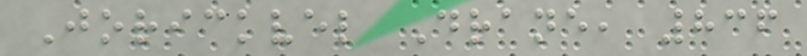Jorickvel Drane, 836
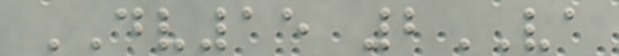DV15 2VA
